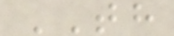TH
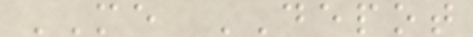ME DEPOT
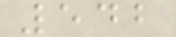542
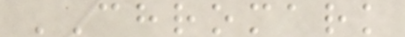CHROMARK
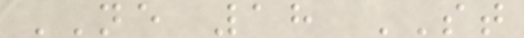NE 18 ST
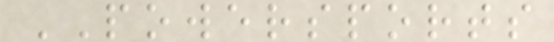POWERSPORTS
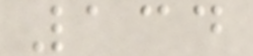134
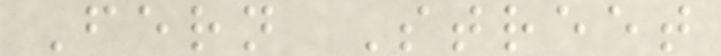Fern Street
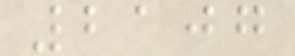2107
